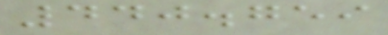440.759
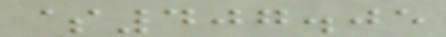$407.05
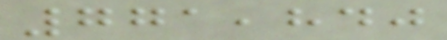771,840
